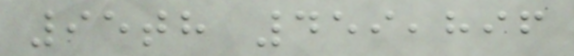95th 459,896
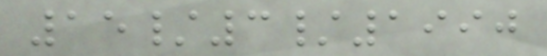15/3/1990
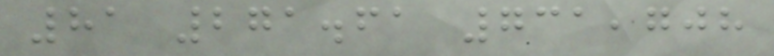81 271.61 731,708
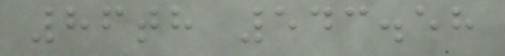86th 543.58
